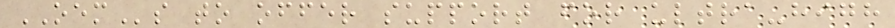OEMs to offer support for ultra-high
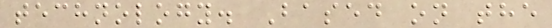technology. Based on the
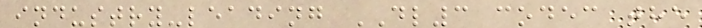industry-leading DL3 codec the
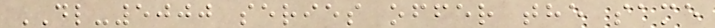DL-5000 series offer the same
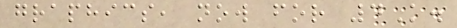graphics, now for 4K.
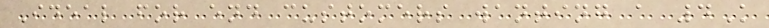Ideal for end customers wanting a 4K
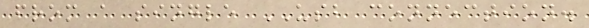from a single USB connection.
